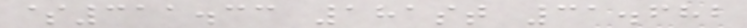$311.33 181st 31.682
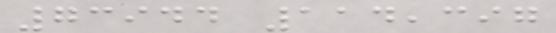73944 114,397
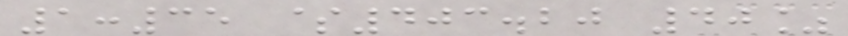1:35 $403.20 40%
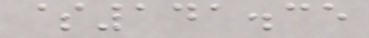$141.35
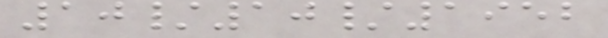10/10/1952
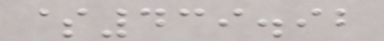$439.92
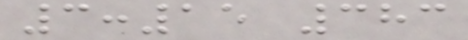3:15 383
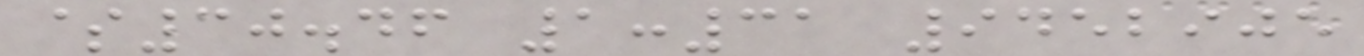$30.46 1:31 9452905
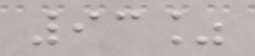93%
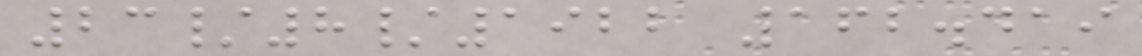23/8/1922 162.419
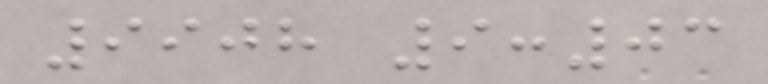9908 9:03
